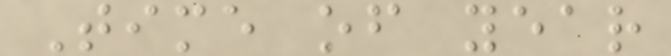Time of year
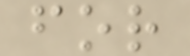for
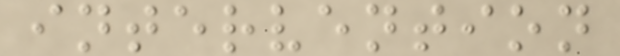intervention
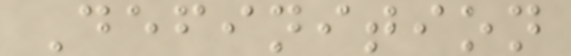Definition
